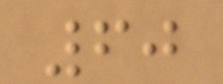60
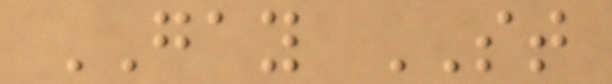GAY ST
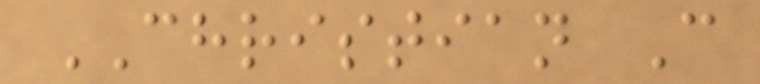CHRISTIAN C
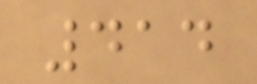414
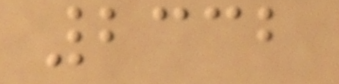2332
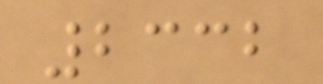2332
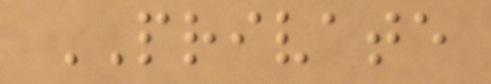PRIVATE
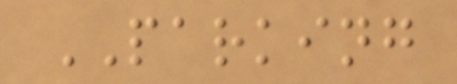PARKING
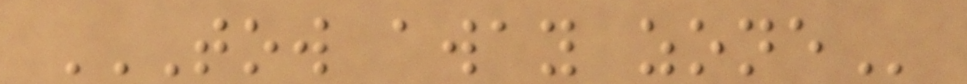TOW AWAY ZONE
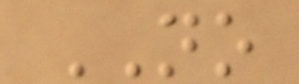NO
